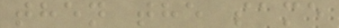then the same
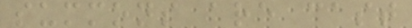summons are cast
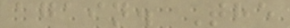again. The
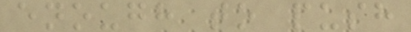enough to push
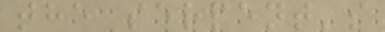the serpent's
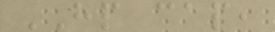HP cap,
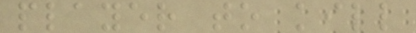player to kill
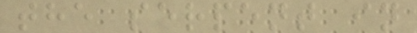the serpent in
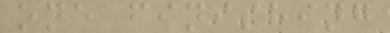one finishing
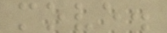move.
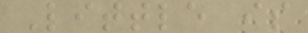Little is
